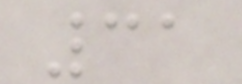31
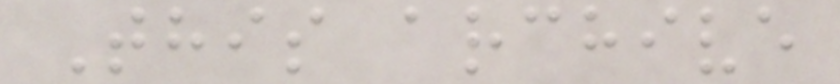This archive
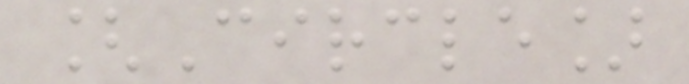[Circle]
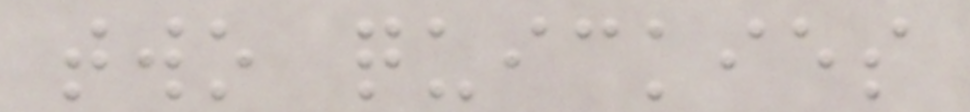two quickies
